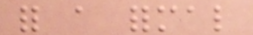for a formal
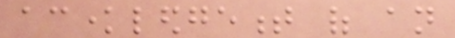acknowledgement of an
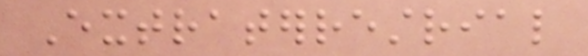Extraterrestrial
